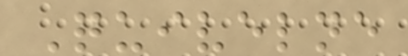Quivelne
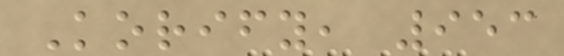Korify, 953
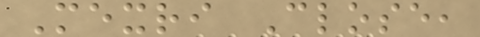Mexri Close,
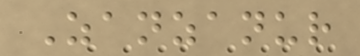Zanzanur
